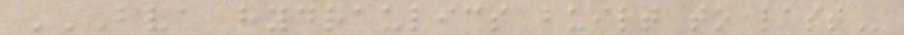BVA HYDRAULICS BUILT TO LAST
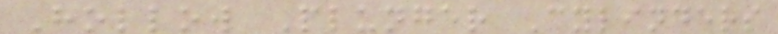Hollow Plunger Cylinders
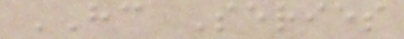HC Series
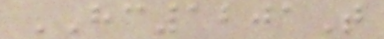HC1201T
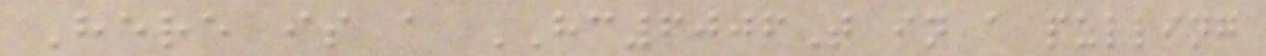Here is a HC6006T in a pulling
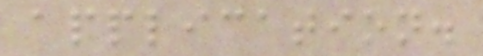application.
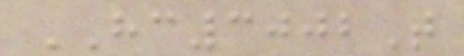HC3002T
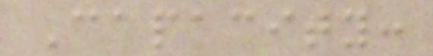Capacity:
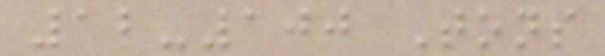12-100 Tons
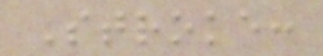Stroke:
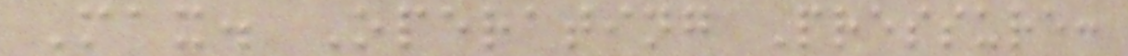Max. Operating Pressure:
